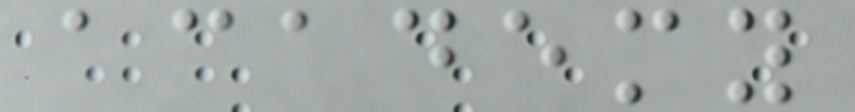academy
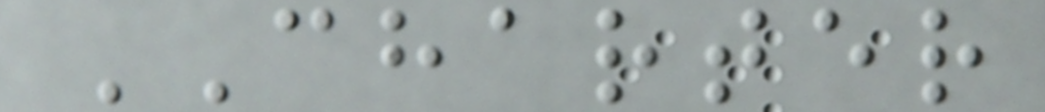CHARTER
